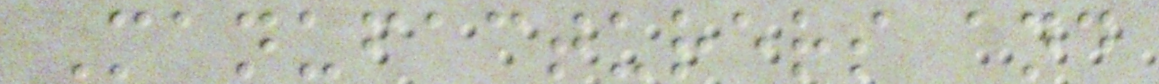Manufacturers and
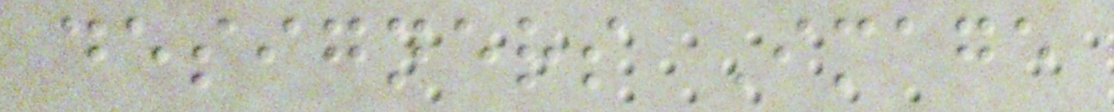designers Image
